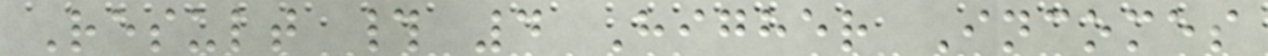Result # 4 Higher Incomes
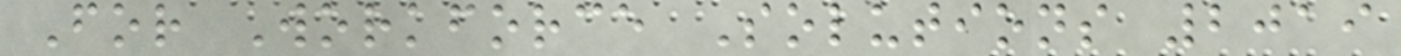For Workforce Solutions 2019
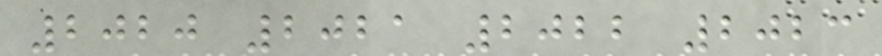2020 2021 2022 2023
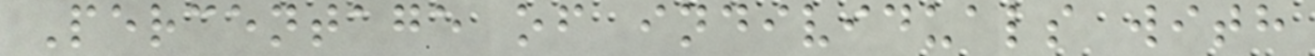Percentage of individuals with
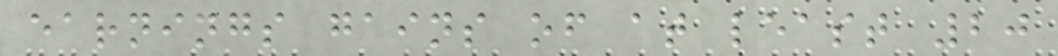earnings gains of at least 20
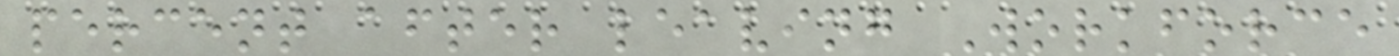percent after leaving Workforce
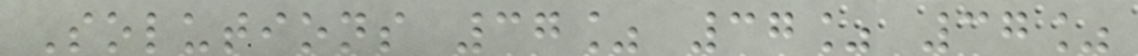Solutions 37% 37% 37%
